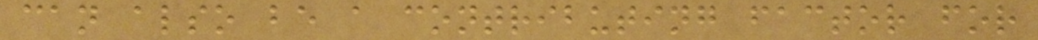can also be a contributing factor for
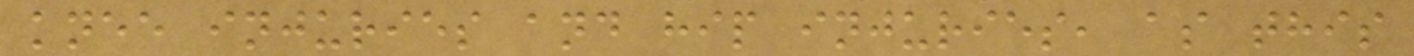knee injuries and hip injuries, as this
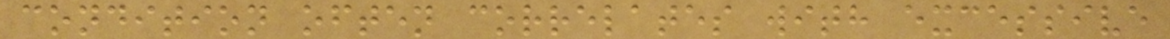condition often correlates with excessive
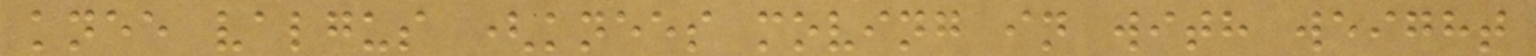knee valgus (knees moving in with weight
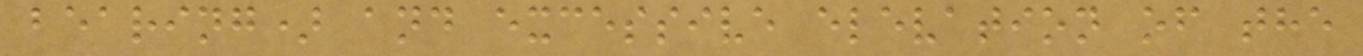bearing) and excessive elevation of the
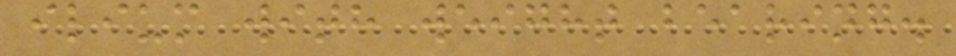ilium with weight bearing.
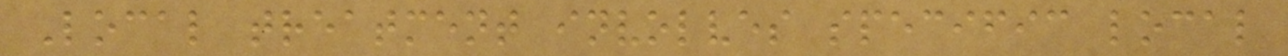Local treatment involves specific local
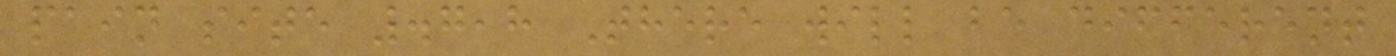pain site .7,8 There will be different
